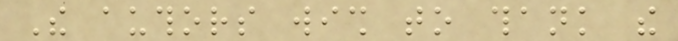The authors wish to thank the
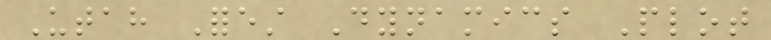Utah Forest Dynamics Plot
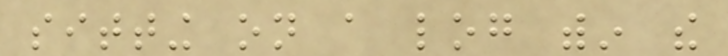sitting on a log within the
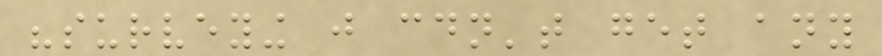"surveying just couldn't get any
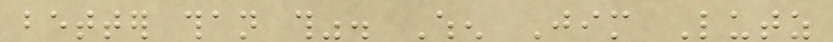better than this". When Jim Lutz
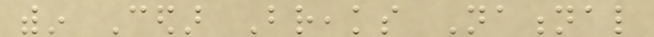within Cedar Breaks National
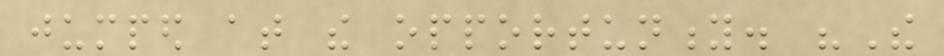jumped at the opportunity. "The
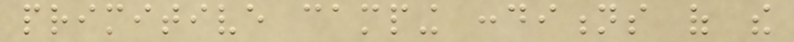primitive camping conditions of the
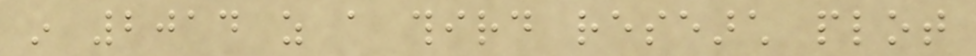in 2014 as a third research plot
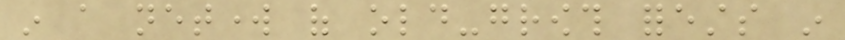in a network of old-growth forests in
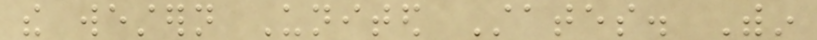the western United States. Within
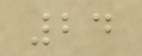24
